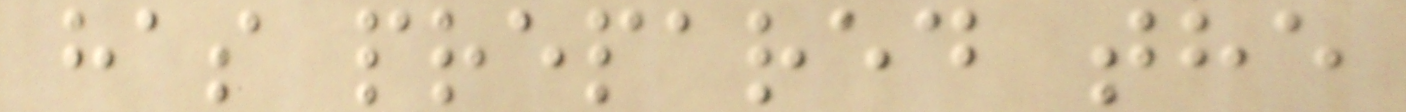has prepared the
